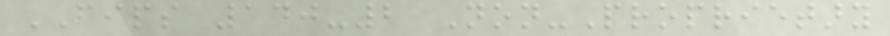FIPS 140-2 Non-Proprietary
